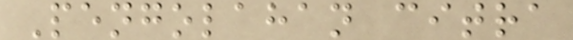Pengolahan citra
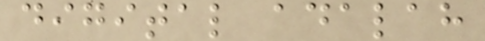digital adalah
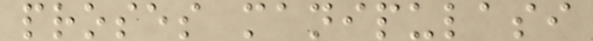proses manipulasi
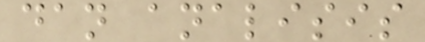dan analisis
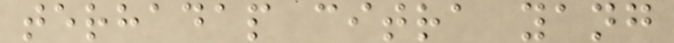terhadap citra yang
